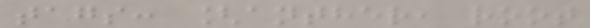tags: [anther, root
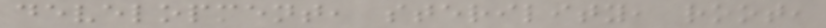development, sterility, root,
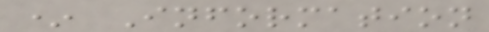* Information
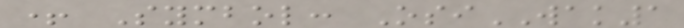+ Symbol: OsiWAK1
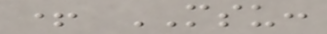+ MSU:
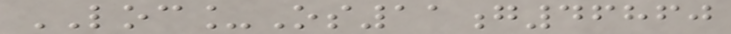LOC_Os11g46860
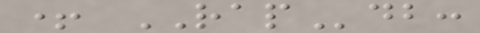+ RAPdb:
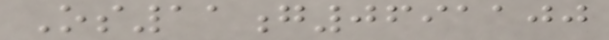Os11g0691100
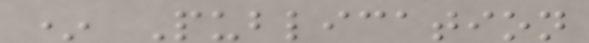* Publication
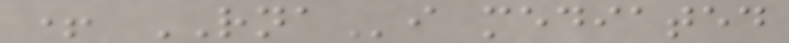+ RNAi mediated
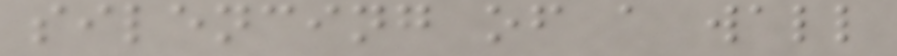silencing of a wall
